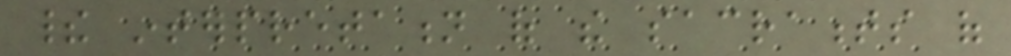their interpretation of the sacraments of
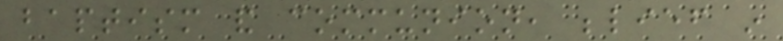baptism and communion, belief in
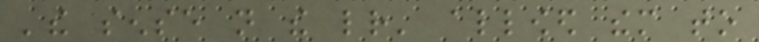'the sense not the letter' allowed them to
